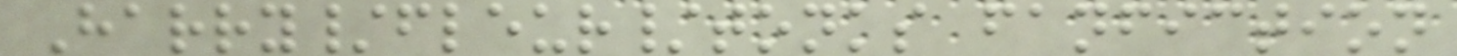Harry/fleur/tonks fanfiction
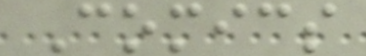Comics
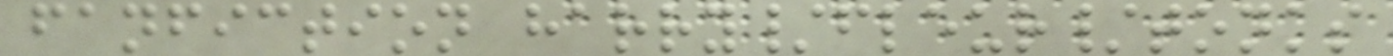fanfiction harry/fleur/tonks
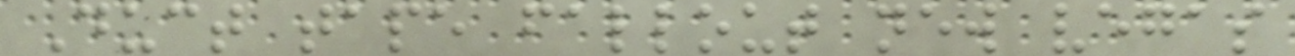Duct tape fallout new vegas
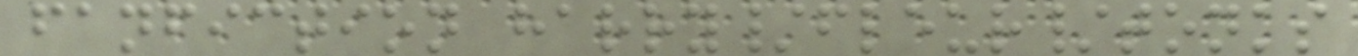fanfiction harry/fleur/tonks
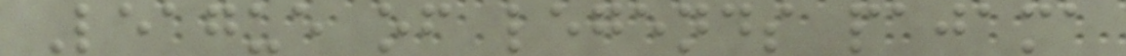League of legends pajama
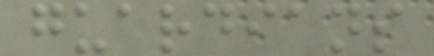guardians
